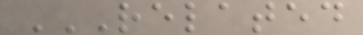RELATED
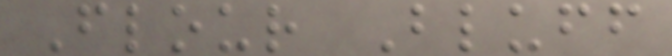Flour Bluff
